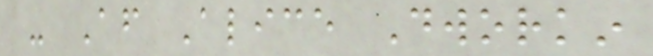- After Alice Dworkin
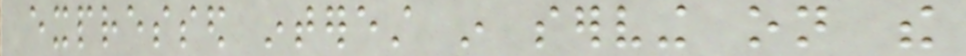expressed interest in serving on the
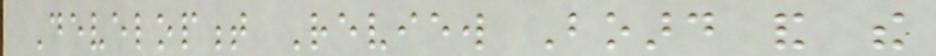Development Review Board and the
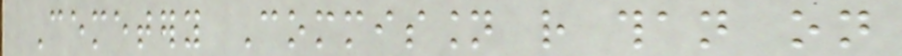Cemetery Commission rather than on
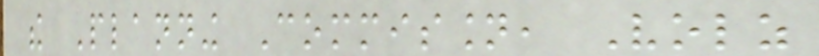the Planning Commission, Volz
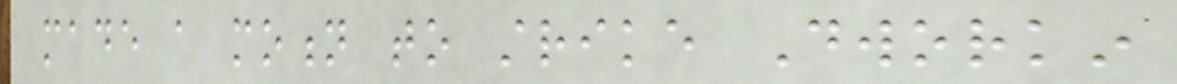made a motion to strike Dworkin
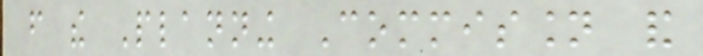from the Planning Commission and
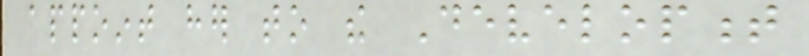appoint her to the Development
